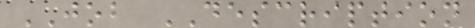JOB DESCRIPTION
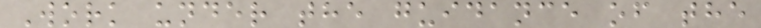Work under the guidance of the
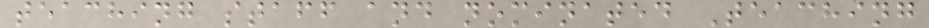teaching staff and nominated Teaching
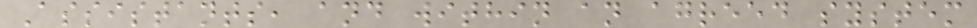Assistants, and within an agreed system
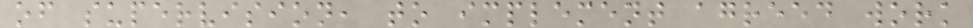of supervision, to implement agreed work
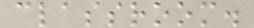classroom.
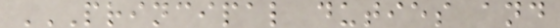PRINCIPAL DUTIES AND
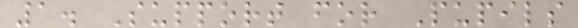1. Support for Pupils
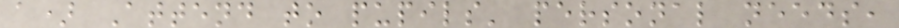a) Attend to pupils' personal needs,
